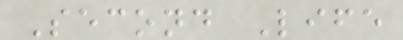Second Life
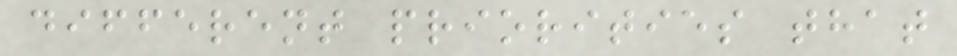different priorities that
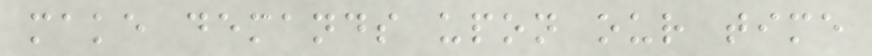make demands upon our time
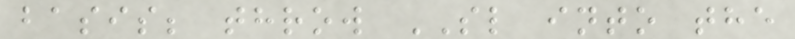basis; throw SL into the
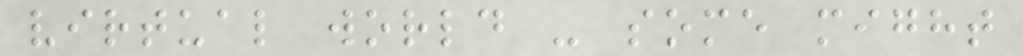virtual world - some might
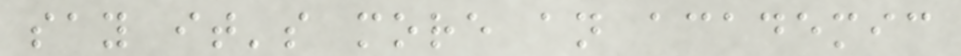say it's more an academic
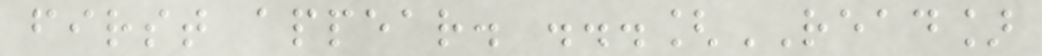first appear. ...[READ]
